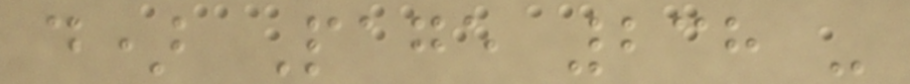d) Page 238 -
